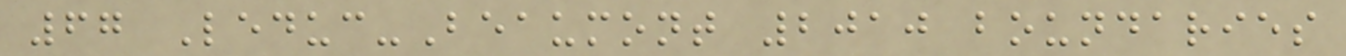67 Leduc-Beaumont 2010 boundaries
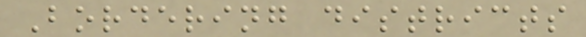Bordering districts
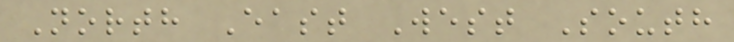North East West South
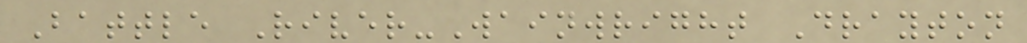Battle River-Wainwright Drayton
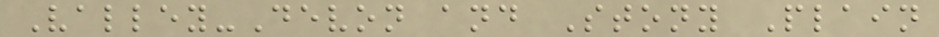Valley-Devon and Stony Plain
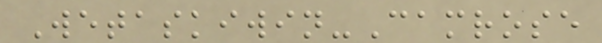Wetaskiwin-Camrose
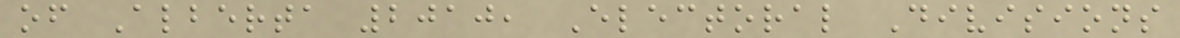of Alberta 2010, Electoral Divisions
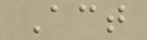Act
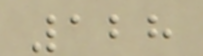128
